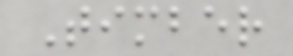Timber
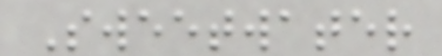Sweetwater
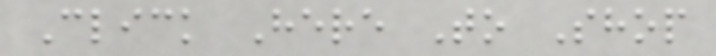Click Here To Shop
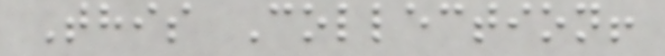This Collection!
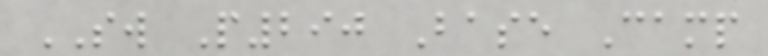SW P290 Base Camp
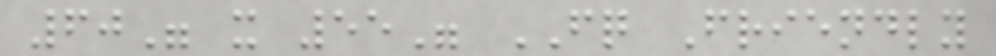60" x 55" FQ Friendly
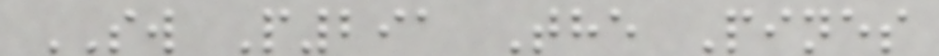SW P291 The Pines
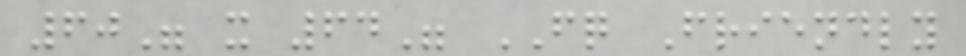60" x 64" FQ Friendly
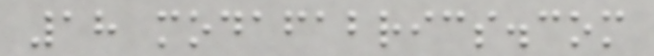18 modafabrics.com
